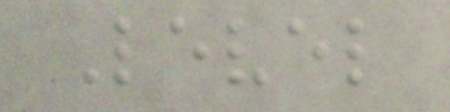Level
